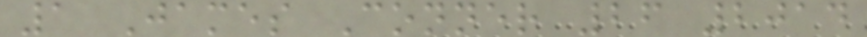1 James Conner 26 2014
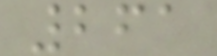261
